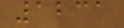1231
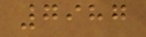7987
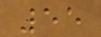55
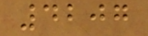4207
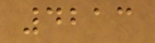4213
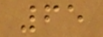65
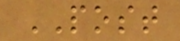POST
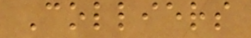Colliers
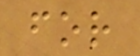for
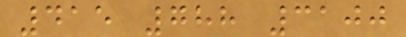415 788 3100
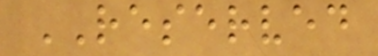RESERVED
